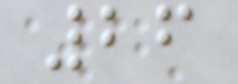26
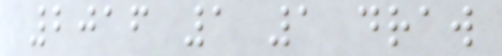2016 1 1 draw
